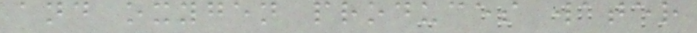and oxygen produces water
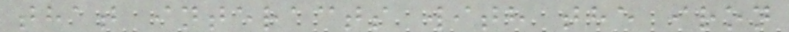that interacts with the iron
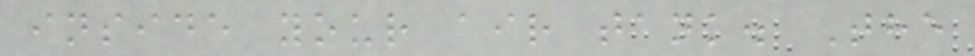inside your air tank. The
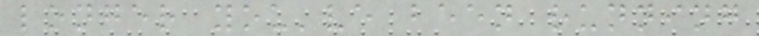longer you've been running
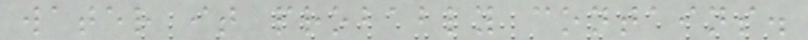water it probably contains.
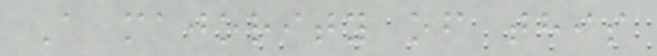A majority of this
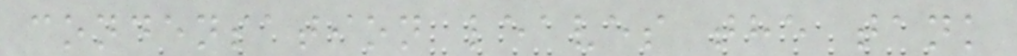condensation leaves the tank
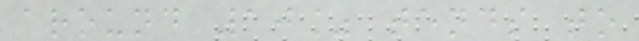around 10% tends to
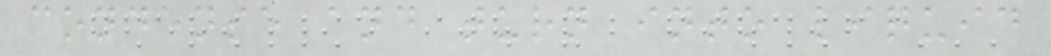condense and turn into liquid
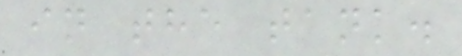in the tank.
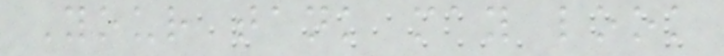Your tank may look
